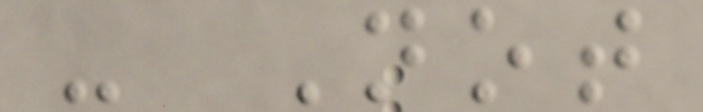- Not
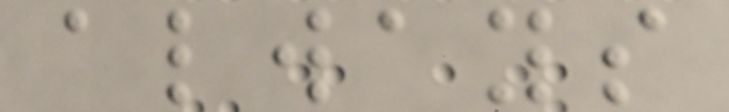always
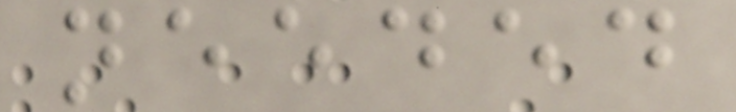needed
